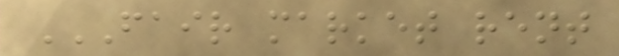FAIR MARKET RENT
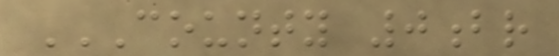COUNTY 0BR
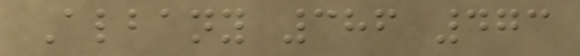Albany 386 473
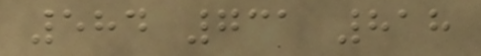584 731 818
